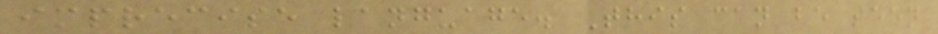imprecise language. This can be seen
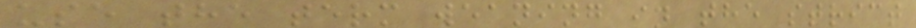use the term weaning in the strict
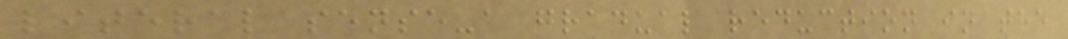literal sense-a gradual reduction in the
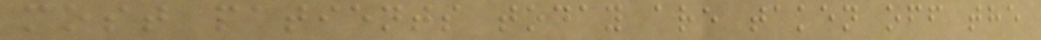most patients today are taken off the
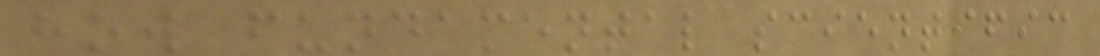how fundamental scientific
